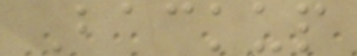Backup
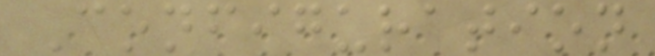Configuration
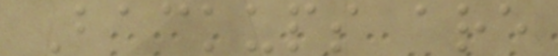Backups are
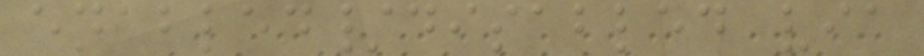enabled/disabled via
